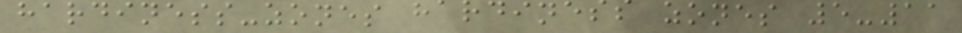hardiness-zones hardiness zones 5-11
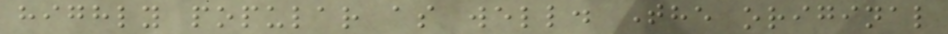highly popular as well. The original
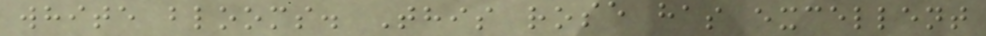white blooms. This rose has excellent
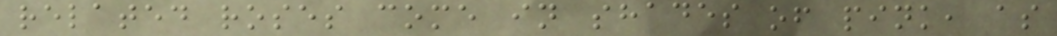related roses come in shades of pink, as
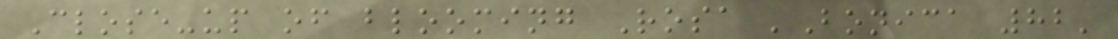Close-up of blooming Rosa 'Bonica 82'
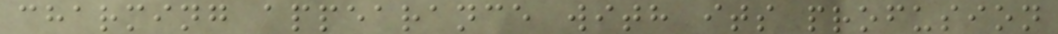charming appearance with its profusion
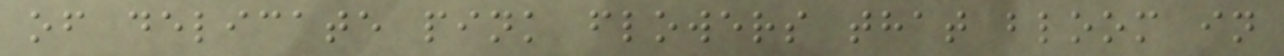of delicate pink flowers that bloom in
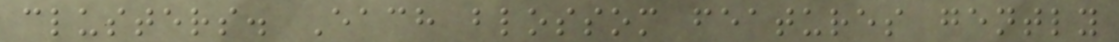clusters. Each blossom features gently
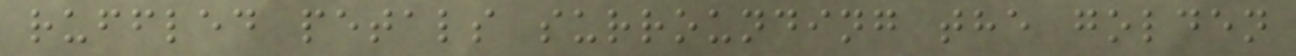ruffled petals surrounding the golden
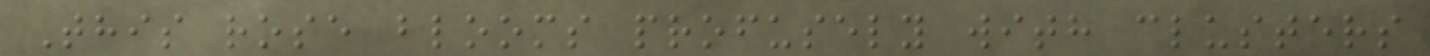This rose blooms profusely with clusters
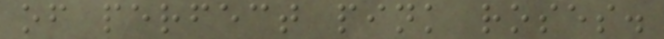of perfect pink roses.
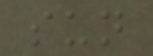sun
